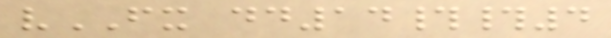vFX dd14##4
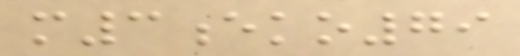m3eko79
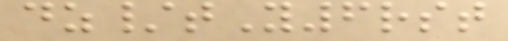dz/tY6rst
